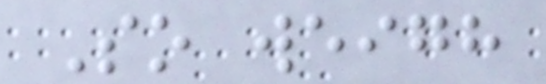So weigh
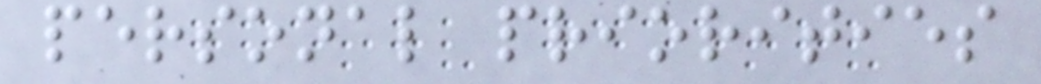personal priorities
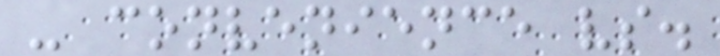- convenience vs.
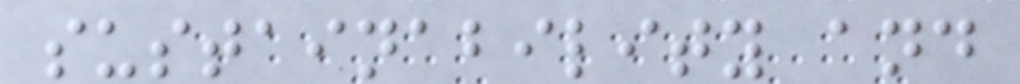sustainability and
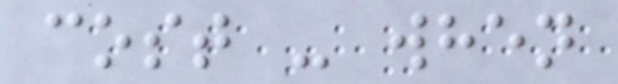cost - when
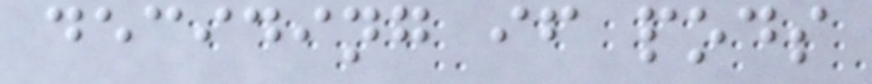deciding if pods
